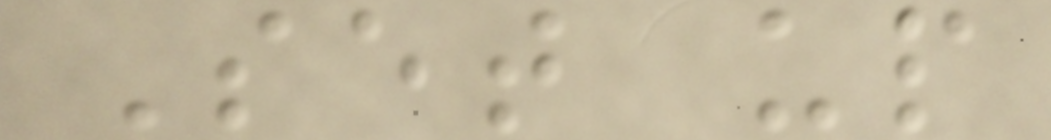Set up
